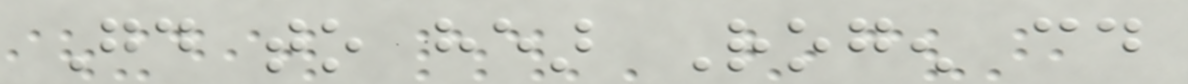Good to hear Rogen could
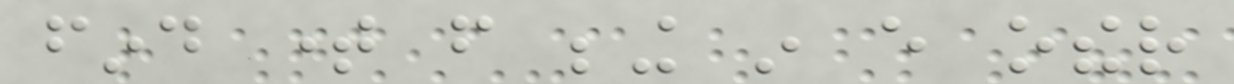find time from being in every other
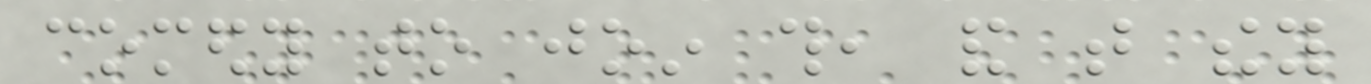comedy to join this, and that they
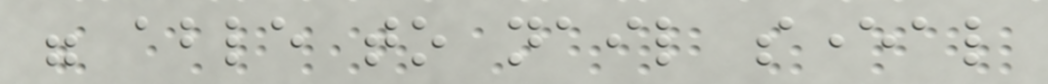were able to nail several
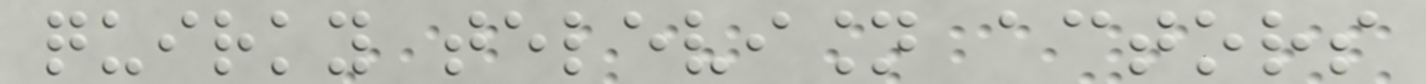quirky television actors
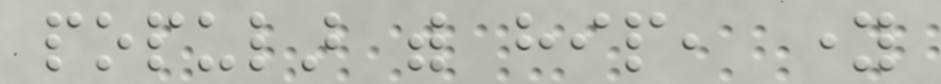popular with hip, young
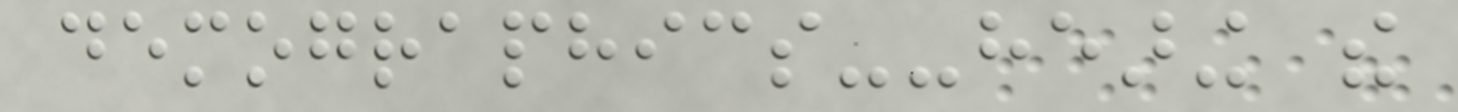demographics--hearing the
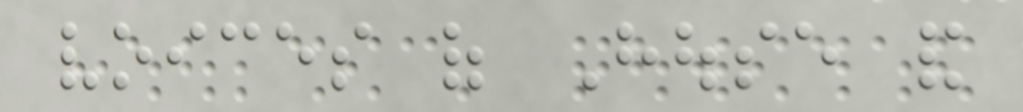voices of House and
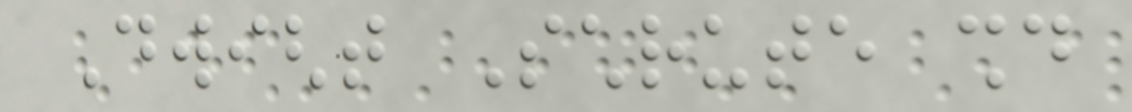Dwight Schrute should
